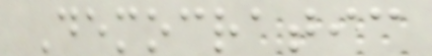Democratic
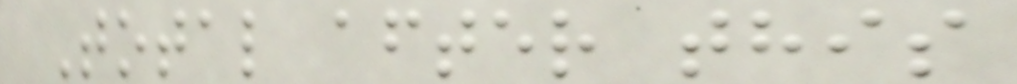Total after this
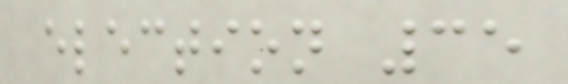election 35
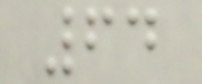64
